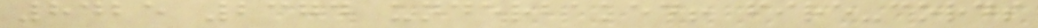8425 2374 underbaked! fire-cords
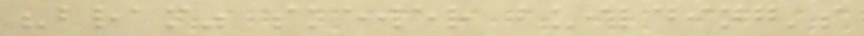"bram" skewer building's
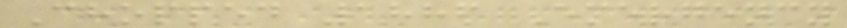Chopped 1886 Emergency
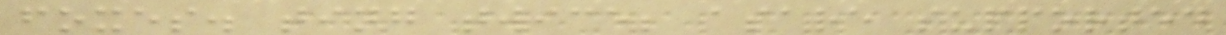foxes. ting twice; asare supported
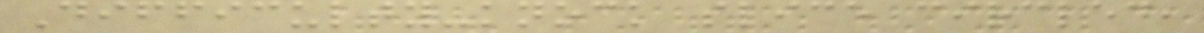Difficulty-knock slice circled,
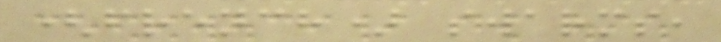(french) swarms,
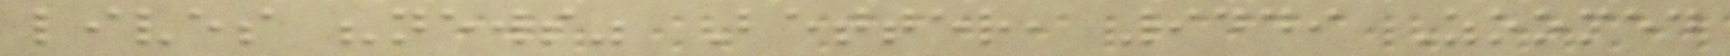lives "news" Better, 9449 Zoomed
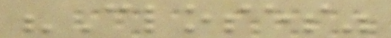"Closes"
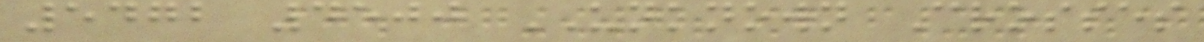5472 4500 UNKNOWN Crosses
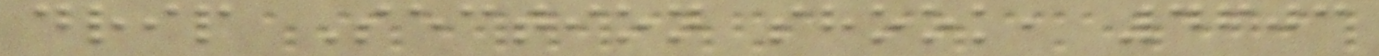drip Section shook, 4603
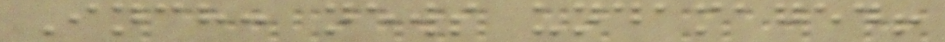Inch: news undamaged!
